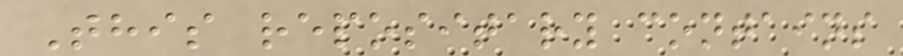This repositary contains
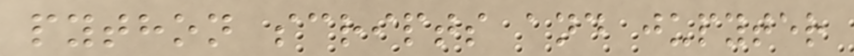python scripts and jupyter
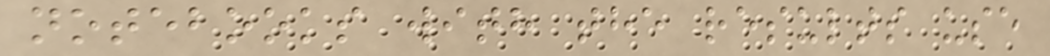notebooks with the results use
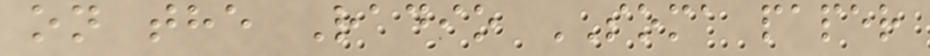on the Radio SOMA paper
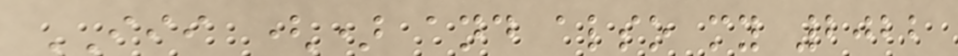III () and also my 2022
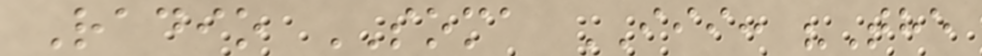Radio SOMA III: "The
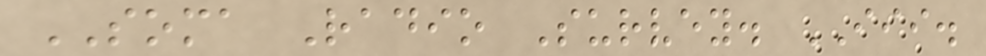SOMA Radio Survey. III.
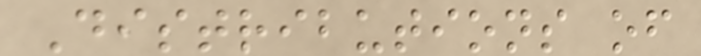Distributions of
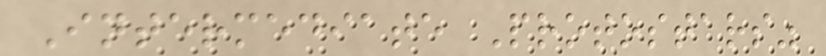Intermediate Protostars"
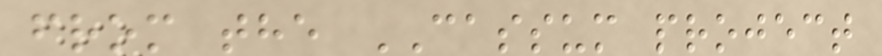from the CASSUM project
